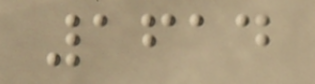1614
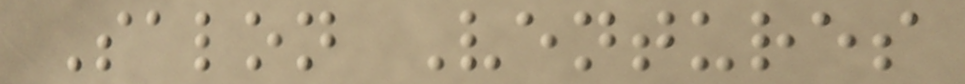Salon Ventures
